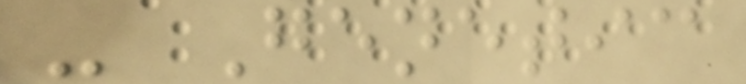- Genetic
